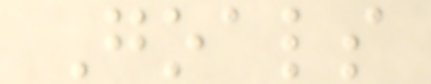Goals
